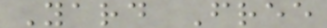Yard Free
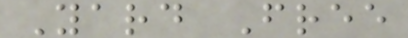Yard Free
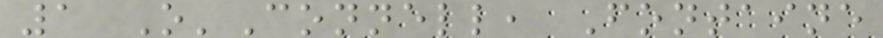1 O'Connell, Fontaine
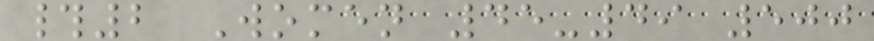#2 Women 45-49 500
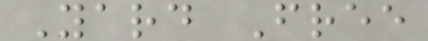Yard Free
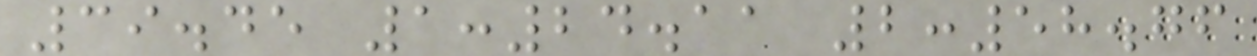39.45 1:24.11 2:58.76
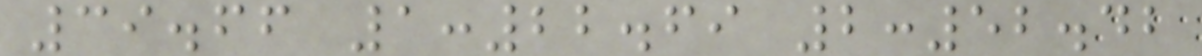39.66 1:22.69 2:52.42
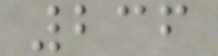236
